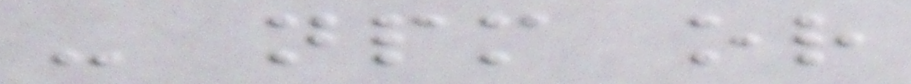- npm or
